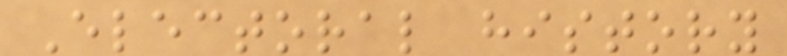Electoral history
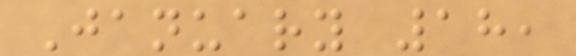January 18,
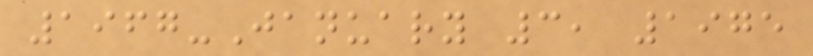1967-January 3, 1975
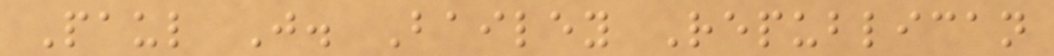Paul J. Bailey Republican
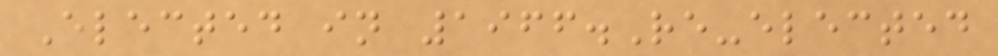Elected in 1966.Re-elected
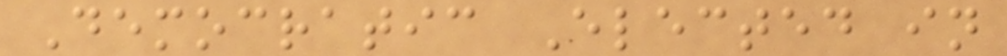Democratic Elected in
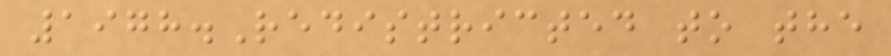1978.Redistricted to the
